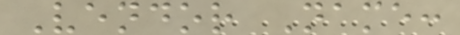Vendor Name:
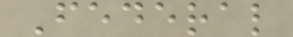Federal
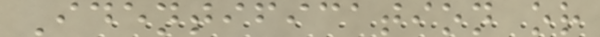Identification or
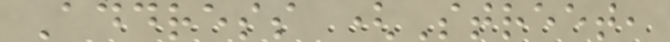Address (Street,
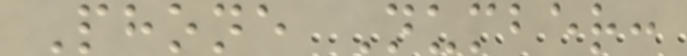Phone Number:
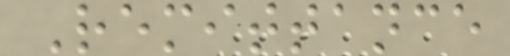Remittance
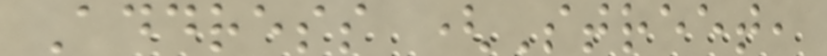Address (Street,
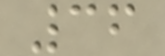36
